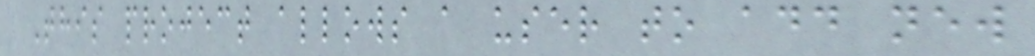This project allows a user to add new
